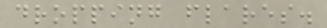dropping flares.
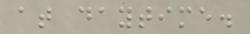at daytime.
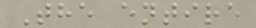The entire
